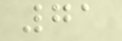71
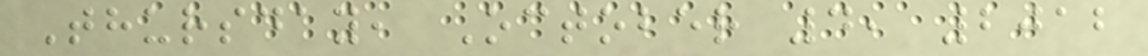Thursday, October 4, 2012
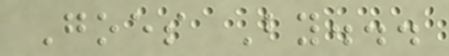Goes By...
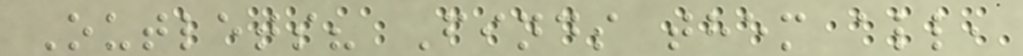Outlets? Finds them all,
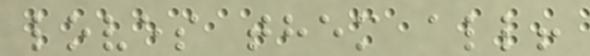loves them all!
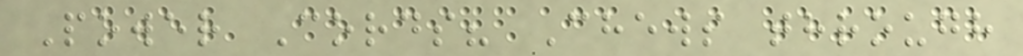Power Cords? Chews through
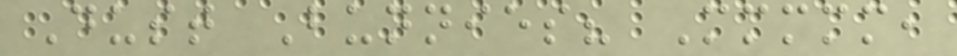Dust Bunnies? Mmmmm,
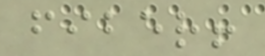fiber!
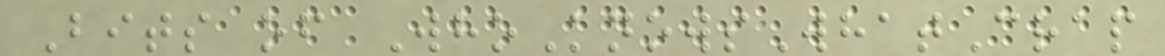Bits of WhoKnowsWhatCrap
